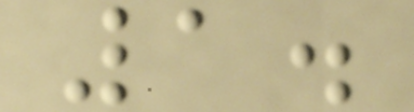1.
